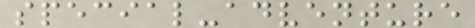special-adventure
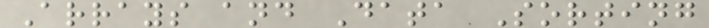Arrays and Data Sorting
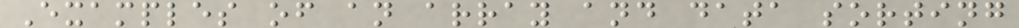Examples of an array and data sorting
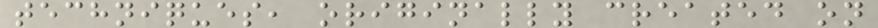techniques, originally created on
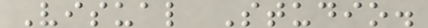Visual Studio.
